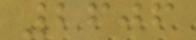2606
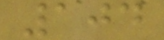104
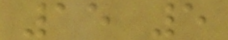15 5
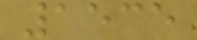1535
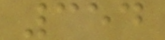354
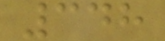348
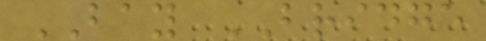BAY BRIDGE
